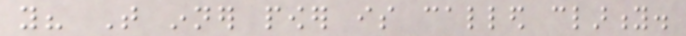you? That inner power is called clarity.
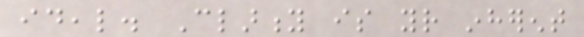ideal. Clarity is your inherent
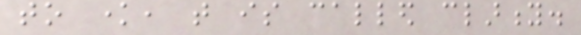to know, that is called clarity.
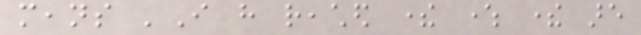means 'I have reached there where there are
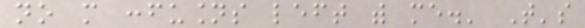no more confusions left with me.' That's
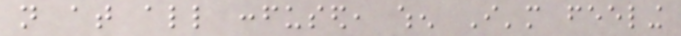not at all confused, when I'm feeling
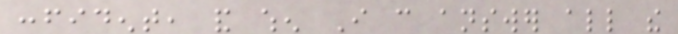confident, and when I can answer all the
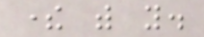there with you.
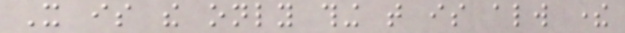It is the only thing that is always there
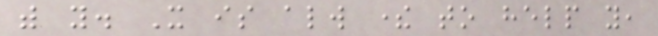with you. It is always there to help you,
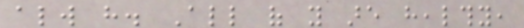always have. All of you are healthy,
